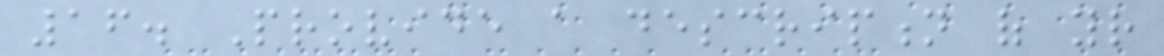16. Provide a description of your
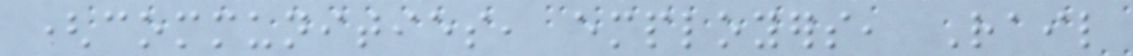(communities, employers, Rail
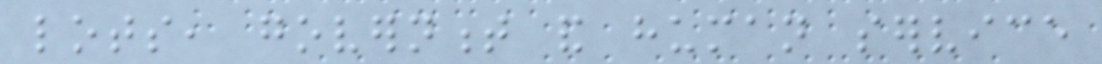lots, government and human service
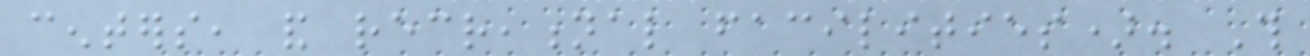centers, and recreational facilities). This
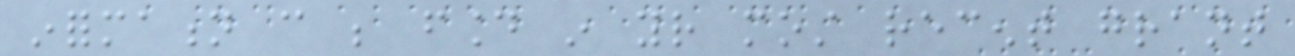information can be found in your most recent grant
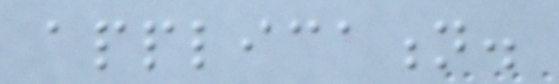application.
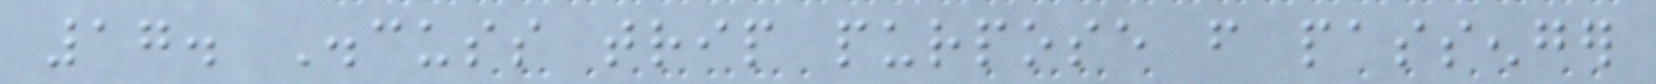17. Discuss trip purpose from passenger
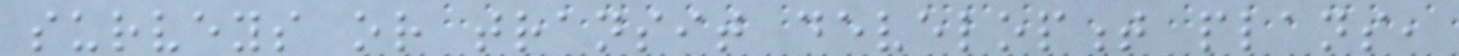surveys or transit development plans,
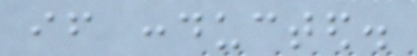if conducted.
